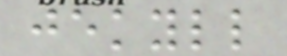jekyll
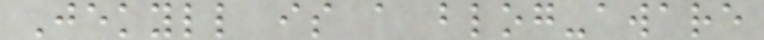Jekyll is a blog-aware
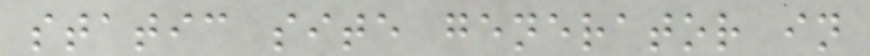static site generator in
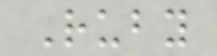Ruby
